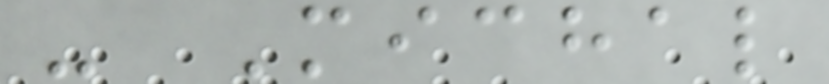- Michal
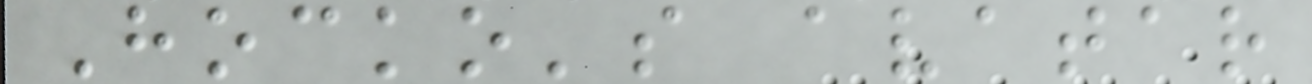Hocko's avatar
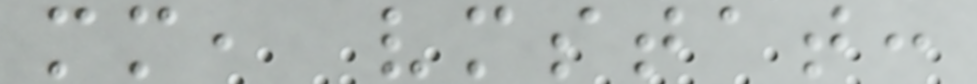mm, vmstat:
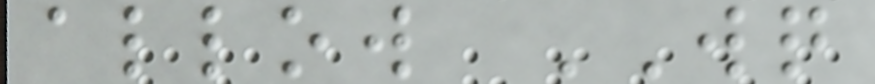allow WQ
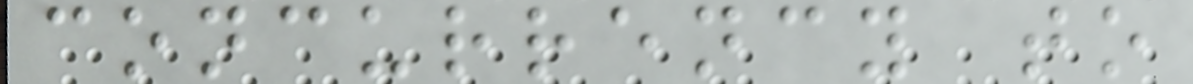concurrency to
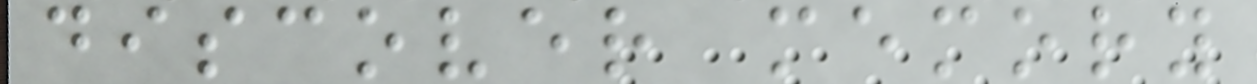discover memory
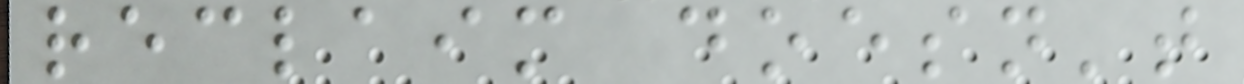reclaim doesn't
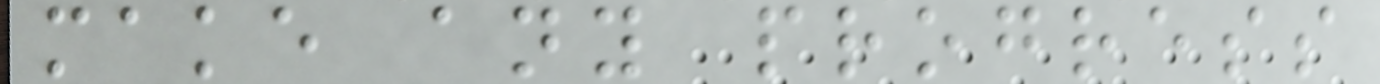make any progress
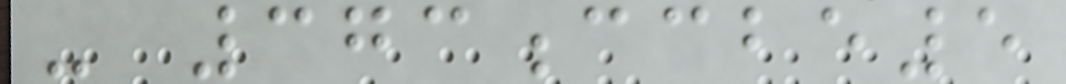- 373ccbe5
